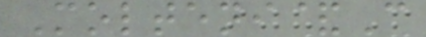Molteni&C
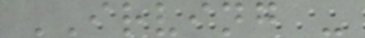IRVING -
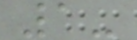1-
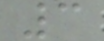3
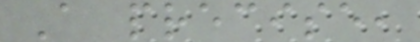A precise,
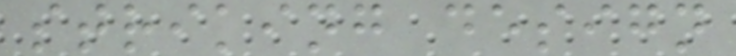striking design
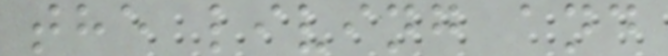the living and
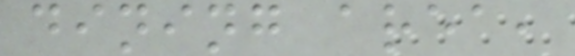dining area,
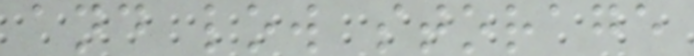and low storage
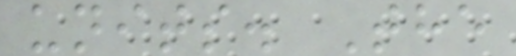units. The
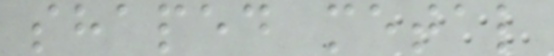shaped metal
